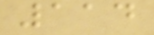114
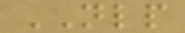NLP
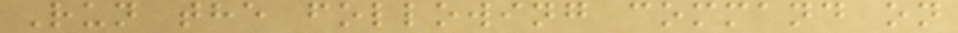Run the following command on
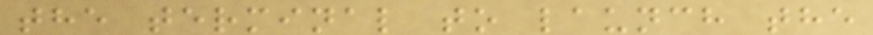the terminal to launch the
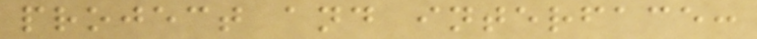project and interface:
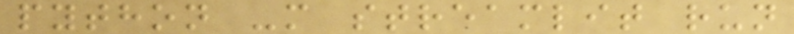python -m streamlit run
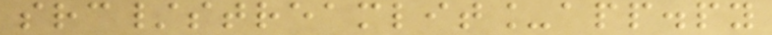src/streamlit_app.py
